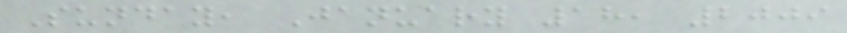Sunday, January 18, 2009
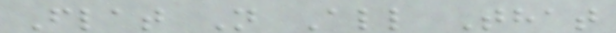Flat N All That
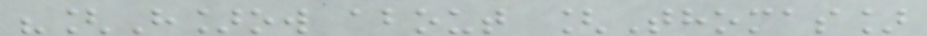"[H]ow about [Thomas]
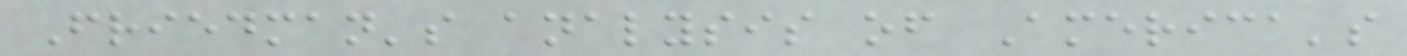Friedman's analysis of America's
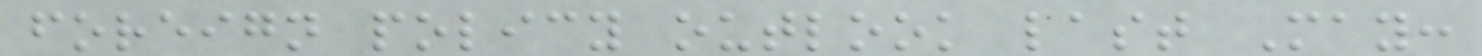foreign policy outlook last May:
